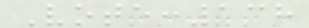Vote:138
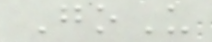GoU
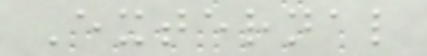External
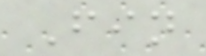Fin
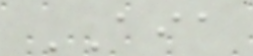AIA
